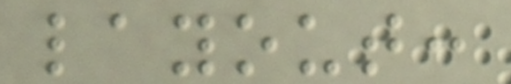layout:
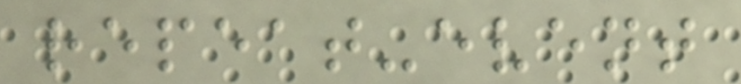repeat-event
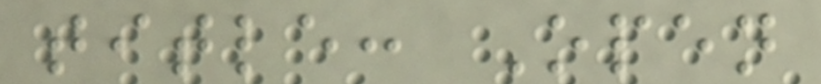title: Open
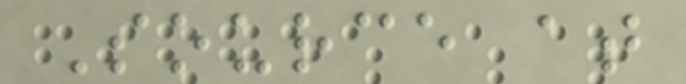Source at
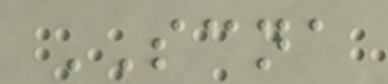SCNA
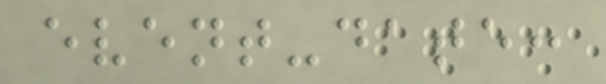event-date:
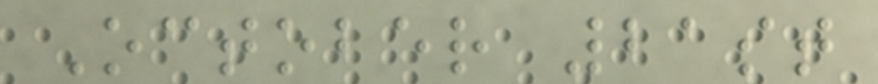October 21st
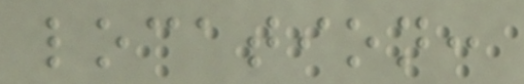location:
